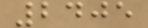2405
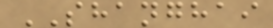SHANGHAI
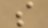s
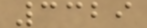3329
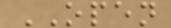OPEN
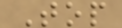Top
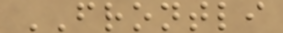FRONTLI
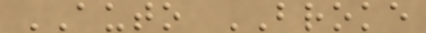AUTO BROKE
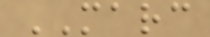MARC
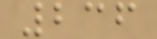236
